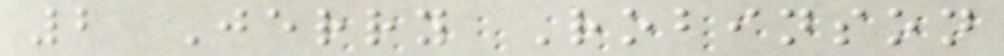2 Jerry Robinson
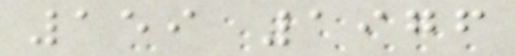159 1976
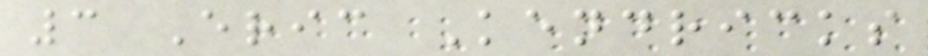3 Eric Kendricks
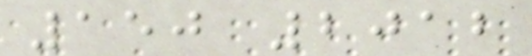150 2012
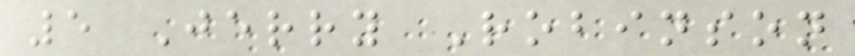5 Jerry Robinson
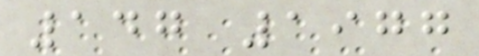147 1977
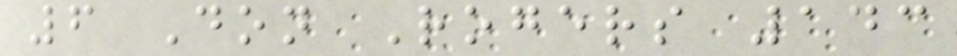6 Don Rogers 143
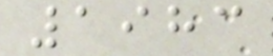1983
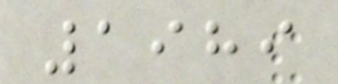1989
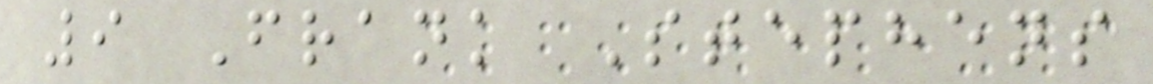9 Frank Stephens
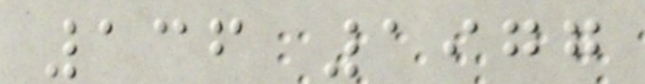136 1977
